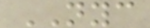NYC
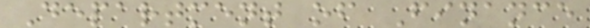Department of Finance
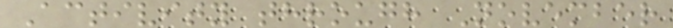Activity through November
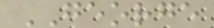GEORGE
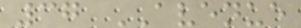37 AVENUE
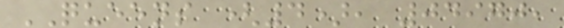QUEENS (4), 04970,
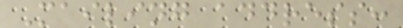Mailing address:
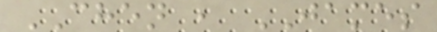CHEN , JAMES
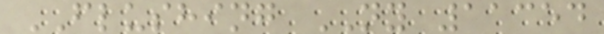FLUSHING NY 11354
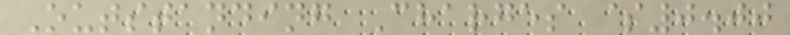Outstanding Charges $0.00
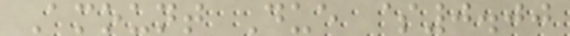Amount Due $0.00
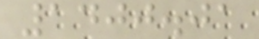1400.01
